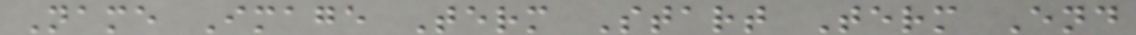Name Image Term Start Term End
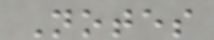Notes
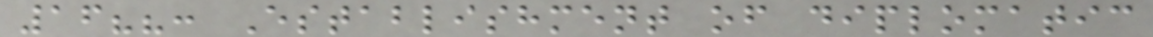16??: Establishment of diplomatic
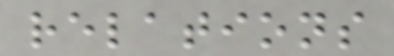relations
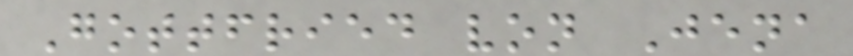Gottfried von Jena
